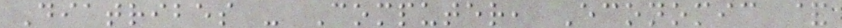Diatribes - Computer, Economic &
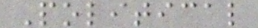Political
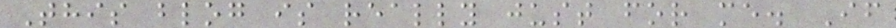This blog is really just for me. If
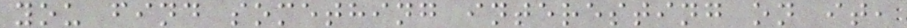you find something interesting on it,
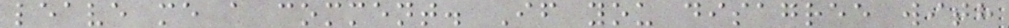leave me a comment. If you disagree with
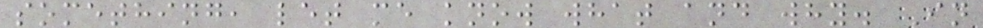something, let me know what and why. In
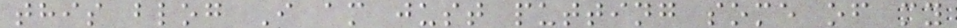this blog I am just putting some of my
